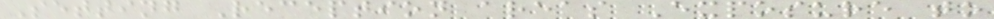Setting Reception areas Exposure to
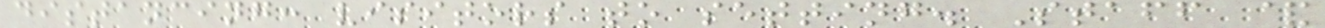distancing: visitors to setting. Staff &
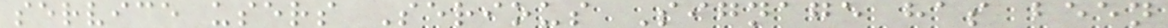service users Serious Signage has been
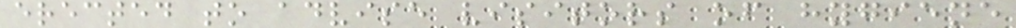erected to advise visitors of hygiene
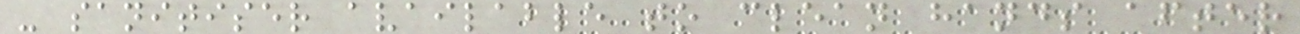- sanitiser available to clean hands after
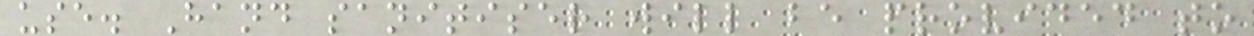use. Hand sanitiser will be provided to
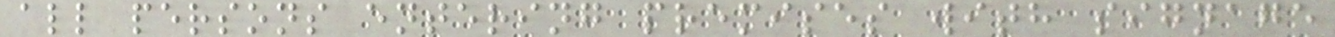all persons entering premises with signage
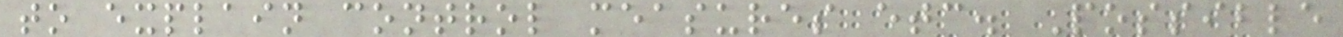to explain control measures etc. Possible
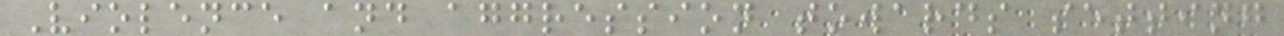Violence and aggression towards setting
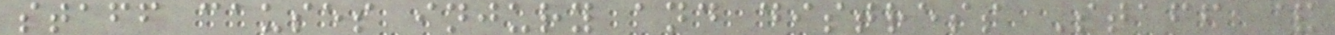staff causes injury and distress Staff &
